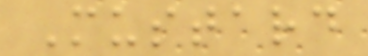Mustard
